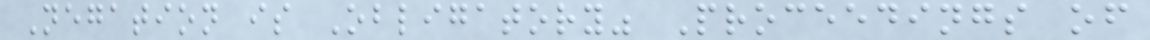Negation is Obligatory" Proceedings of
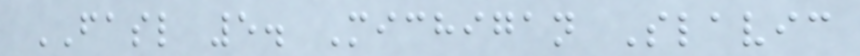FASL 5. Michigan Slavic
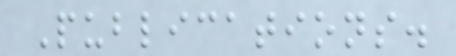Publications.
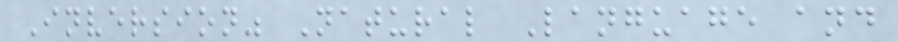Inversion" Natural Language and
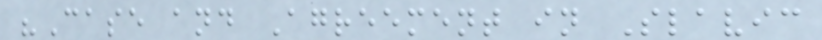"Case and Agreement in Slavic
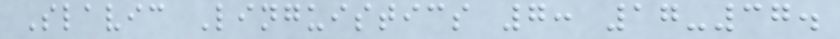Slavic Linguistics 7: 17-37.
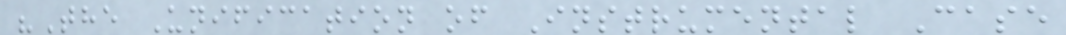"The Unification of Instrumental Case
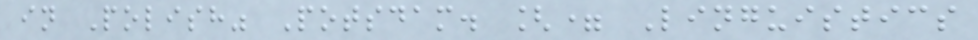in Polish" Potsdam. [= Linguistics
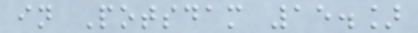in Potsdam 15.]
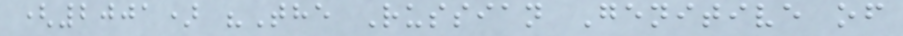(2001) "The Russian Genitive of
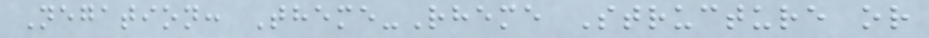Negation: Theme-Rheme Structure or
